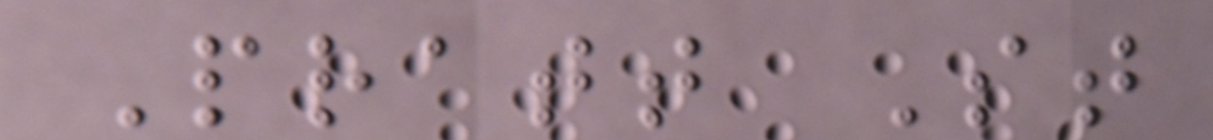Pratt St
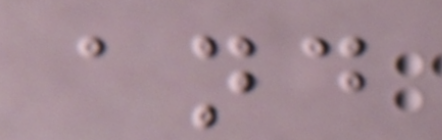and
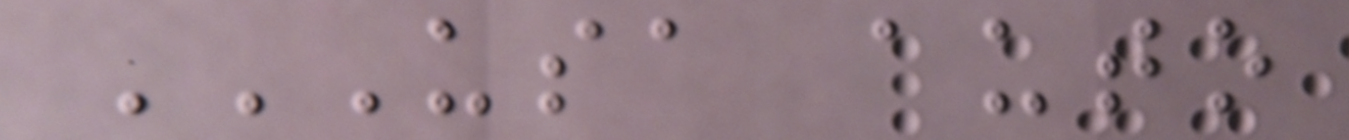USA AUTO
